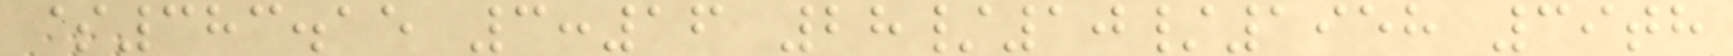$383.15 3:16 28/10/1958 39th
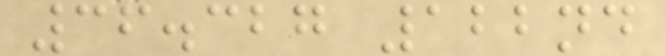36.327 122nd
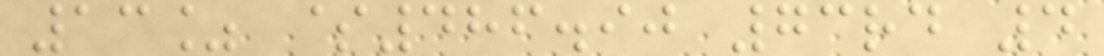13% $486.90 73rd 4
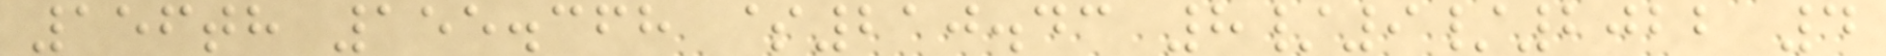156th 155.368 $210.43 8/9/2022 4
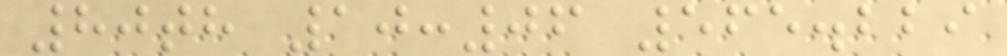80th 10:06 565.229
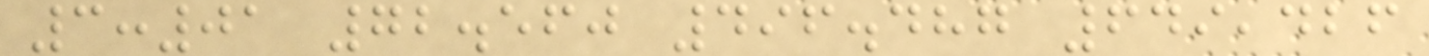3:01 72.560 496.487 649,426
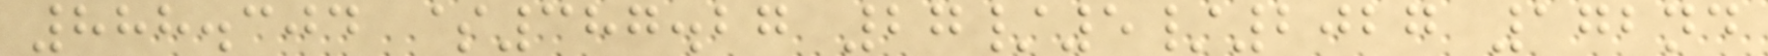888.304 $387.27 27/5/2027 172nd
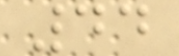44
